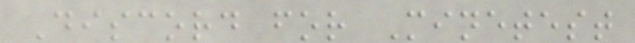Discord for Minetest
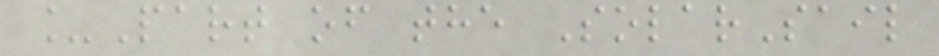_Part of the SolarSail
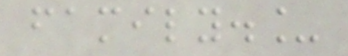family._
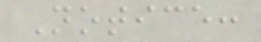Notice:
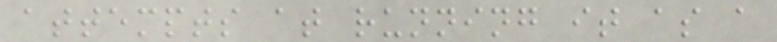attempts at running it as a
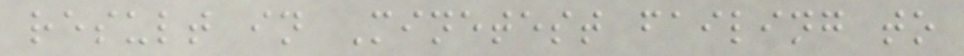result in Minetest failing to
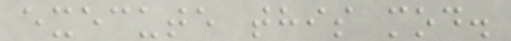execute this mod.
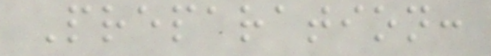Preparation:
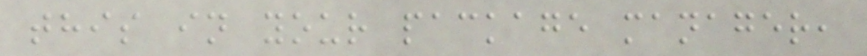this in your package manager,
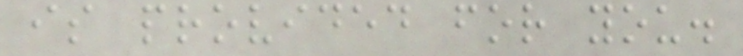is provided for you.
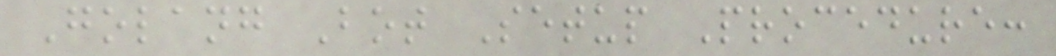Golang Bot Setup Procedure:
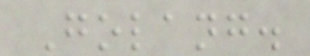Golang.
